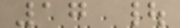17 |
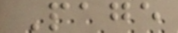Page
